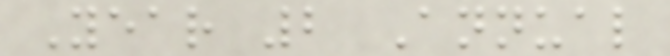Year 2 Annual
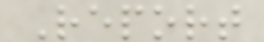Report
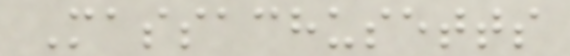Massachusetts
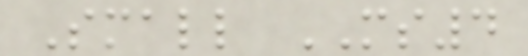Small MS4
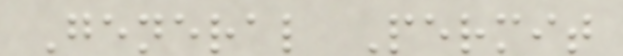General Permit
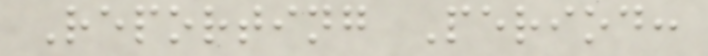Reporting Period:
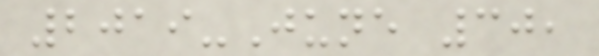2019-June 30,
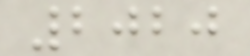2020
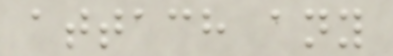attach any
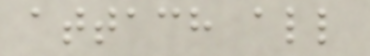attach all
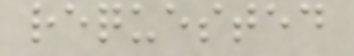requested
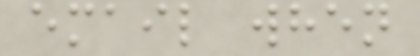email when
